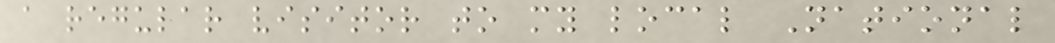a regular visitor to my local National
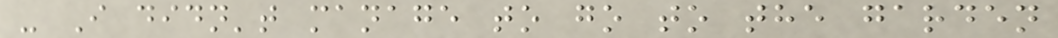- I didn't manage to go to the garden
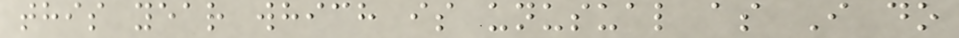this year which is unusual as I do
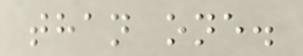than one.
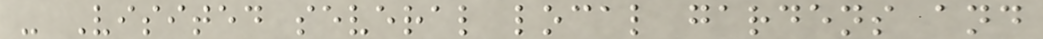- Visited several local gardens and
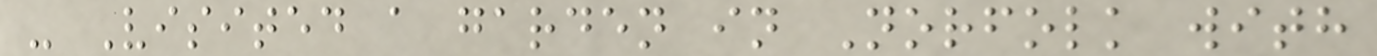- Visited a garden in Norfolk with
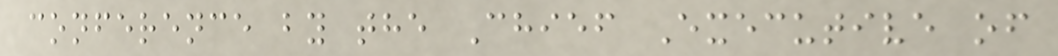conference by the Chief Executive of
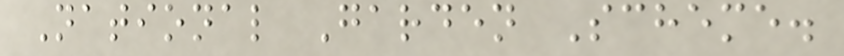National Garden Scheme.
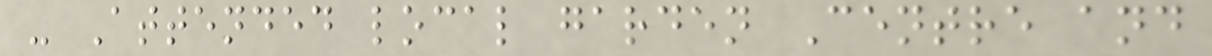- Attended local garden Centre and
